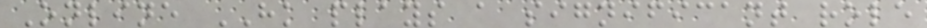Online HK plays a significant role
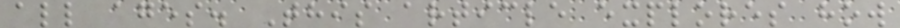all ages. This article explores how
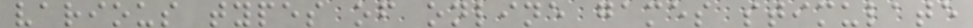various types of online games stimulate
